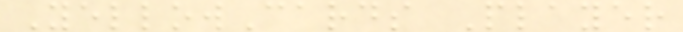YellowCards Player
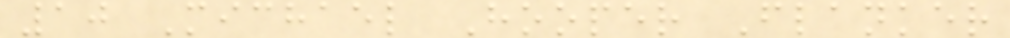10 Michael Hooper Flanker
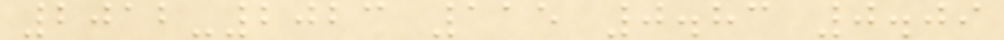2012-2023 115 0.83 0.09
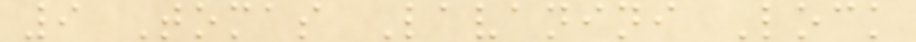9 Tomas Lavanini Lock
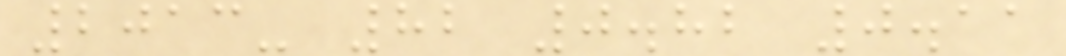2013- 82 0.82 0.11
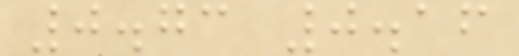0.73 0.16
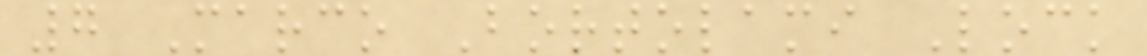7 Marco Bortolami Lock
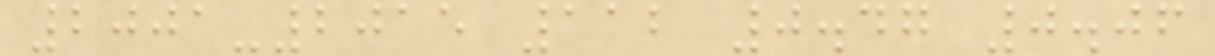2001-2015 112 0.47 0.06
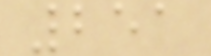251
